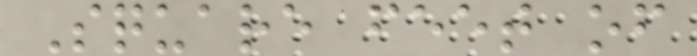Square feet of
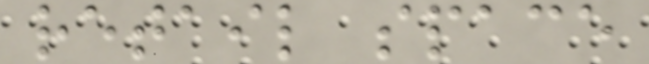retail space
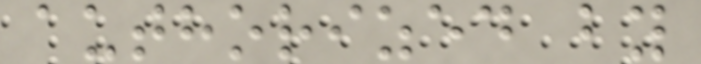authorized by
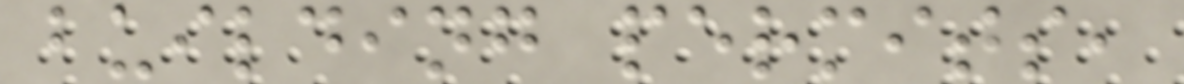building permits,
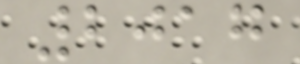2017
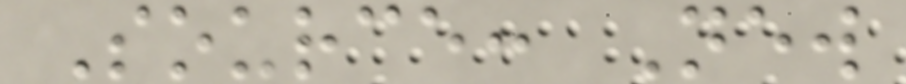Source: New
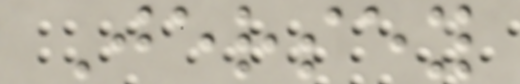Jersey
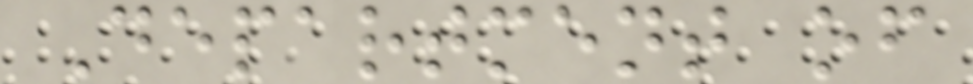Department of
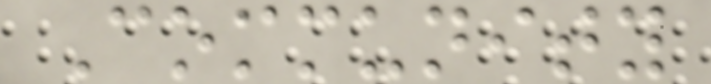Community
